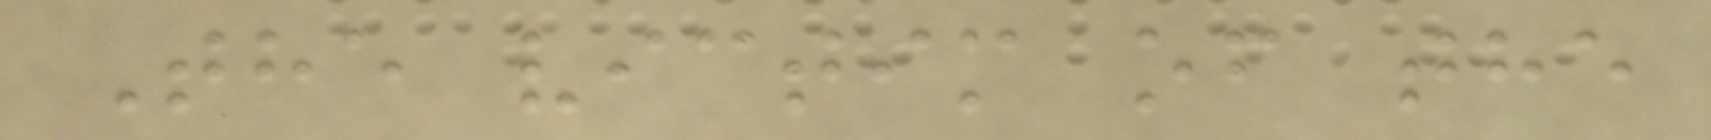The victim of the
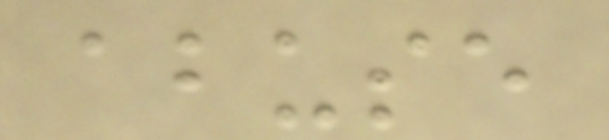abuse
